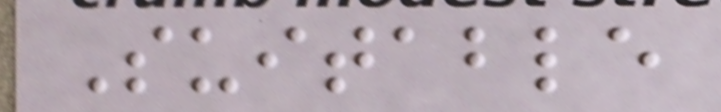Suitable
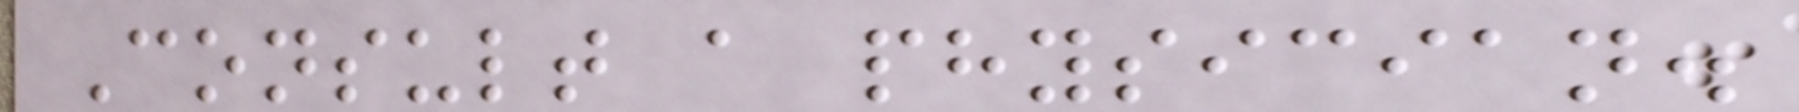Consult a physician.
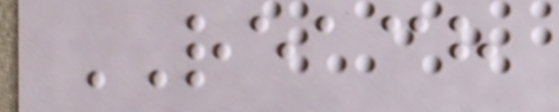REACH
